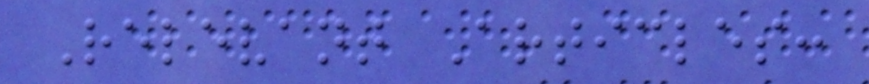Relevant Articles:
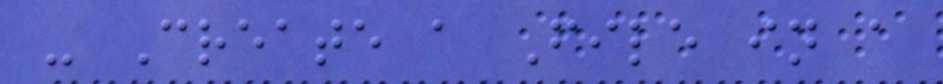- Create a File in a
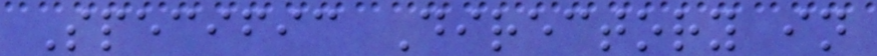Specific Directory in
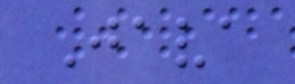Java
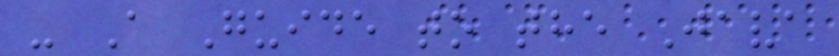- A Guide to the Java
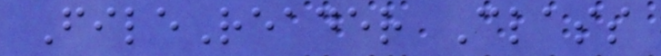FileReader Class
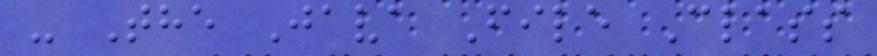- The Java File Class
